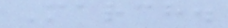March.
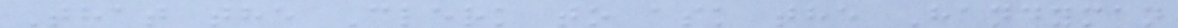That the Clerk to ask the Handyman
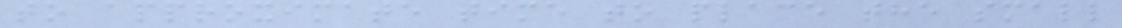to approximate time to place the small
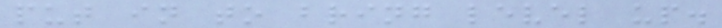put in to bring level up.
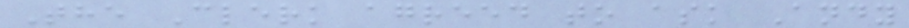The Clerk agreed to ask Andy
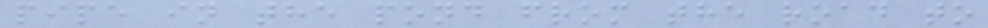pipe in the pond from the road to
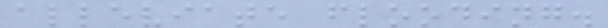alleviate flooding.
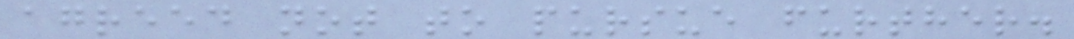agreed not to pursue further.
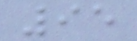95
